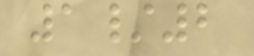1/2
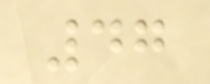47
